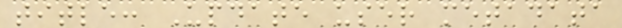title: Update user metadata
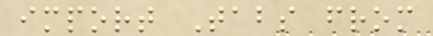import Tabs from
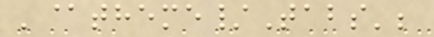'@theme/Tabs';
